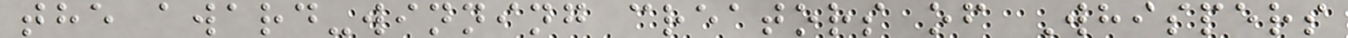the award-winning creators of Whispers
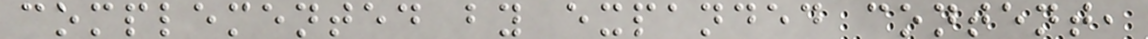complemented by expanded content,
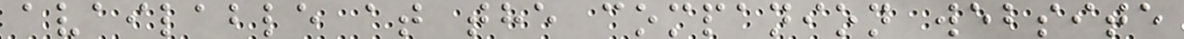available at the companion website
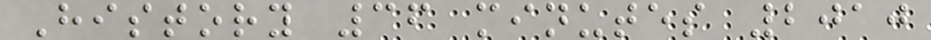History 36 minutes 2010
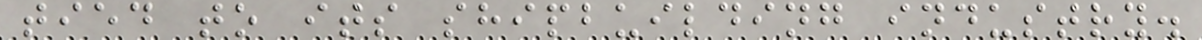tied to its shipbuilding industry.
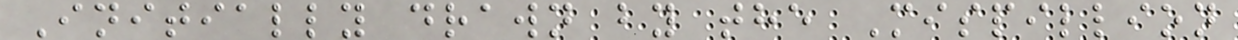Initially drawn by the Mispillion
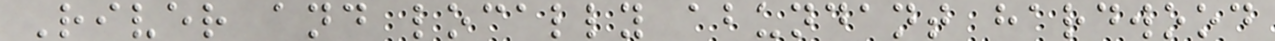River and locally abundant hardwood
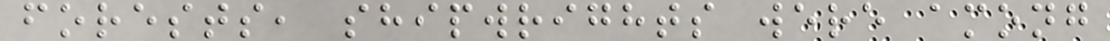forests, shipwrights were among
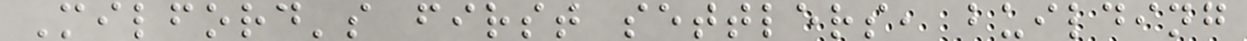Milford's first settlers, building
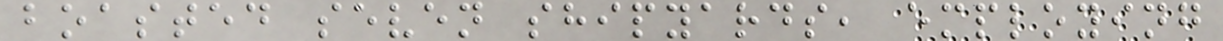boasted seven shipyards, employing
